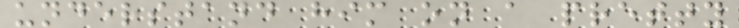understand him on a pretty
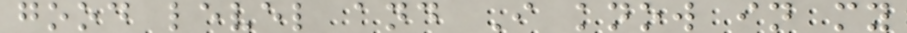good level and I know in my
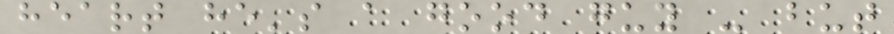heart he's a good guy - but
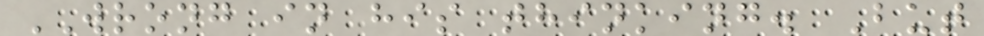WRONG in his thinking. But
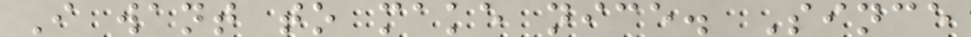I want to make nice. Since
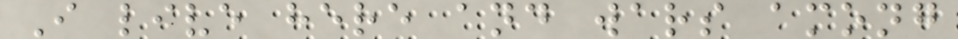I live here and wars among
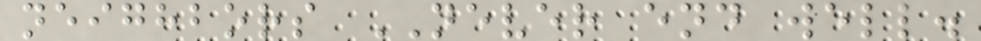neighbors NEVER end well.
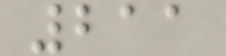211
